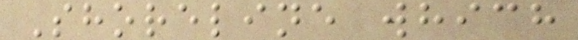Shoreline which
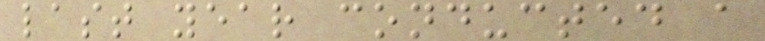last year conducted a
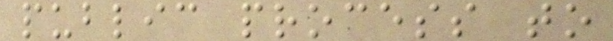public process to
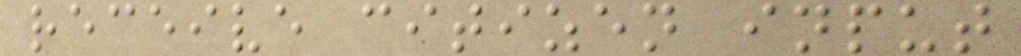receive citizen input
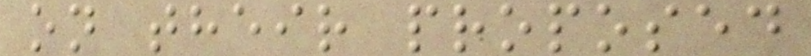on their proposed
